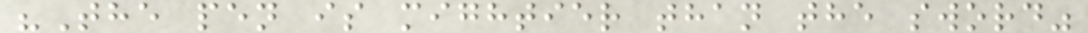"The pen is mightier than the sword"
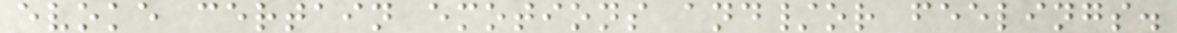evoke certain emotions and/or feelings.
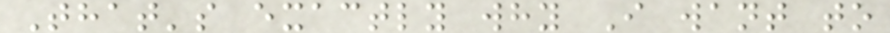That's exactly why I want to
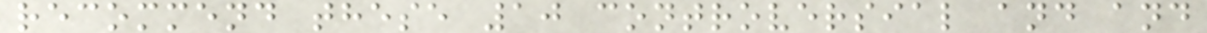recommend these 10 controversial and and
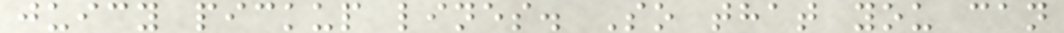juicy pickup lines. So that you can
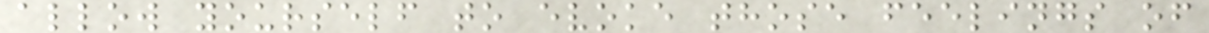allow yourself to evoke those feelings of
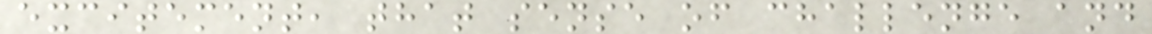excitement, that sense of challenge and
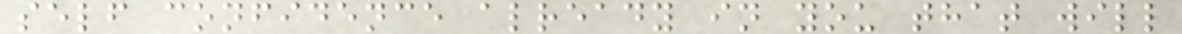self confidence already in you that will
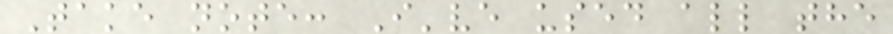Take note: I've used all the
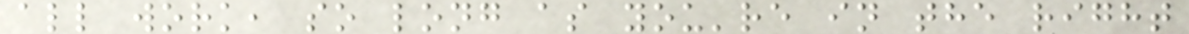all work, so long as you're in the right
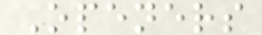Openers
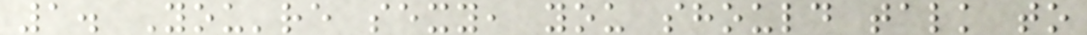1. You're sexy, you should talk to
